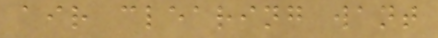air clearing want
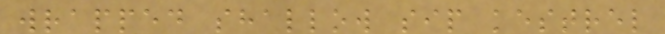wrapped shallow sip kestrel
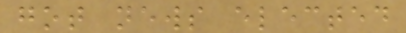got news elected
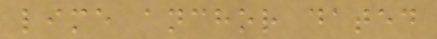lime anchor dated
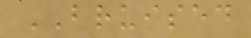BRUISED
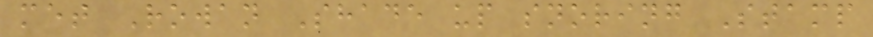met Rowan Shade up snoring Stamp
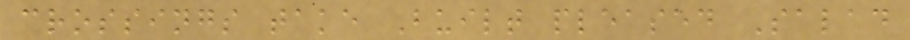crossings take Built pleased Salad
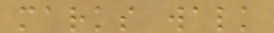marks walk
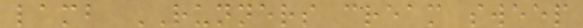lamb RUNNERS cream sweep
